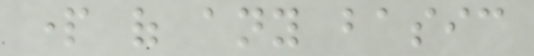part of any basic
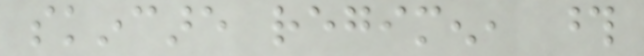skincare regimen, those
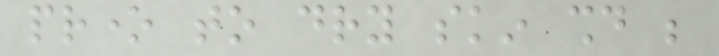prone to dry skin should be
